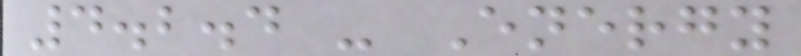4.2.4 - Energy
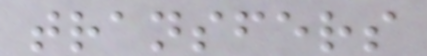transfers
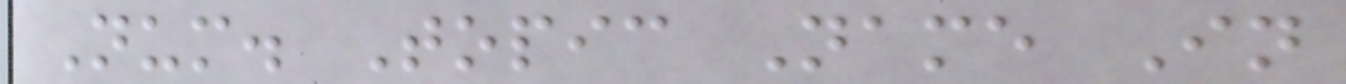Num. Topic Name In
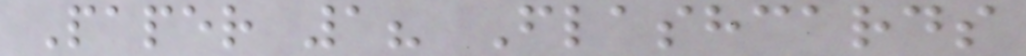Paper 1? Flashcards
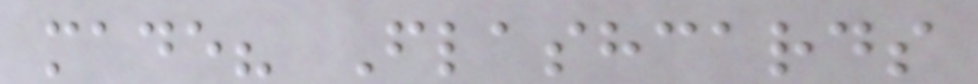made? Flashcards
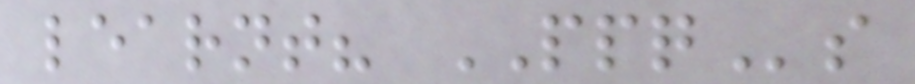learnt? PPQs
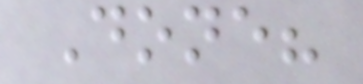Done?
